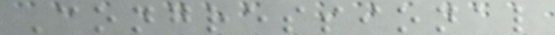Congressional
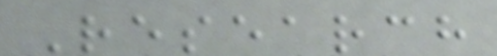Research
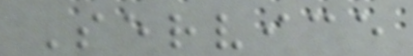Service
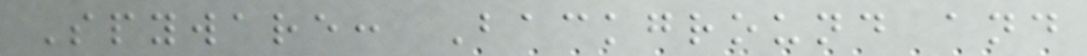Spyware: Background and
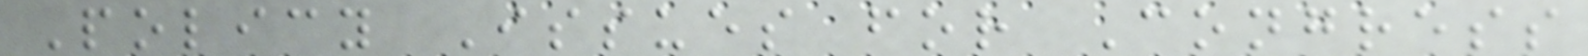Policy Issues for Congress
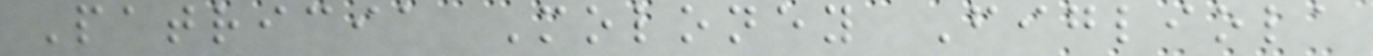Patricia Moloney Figliola
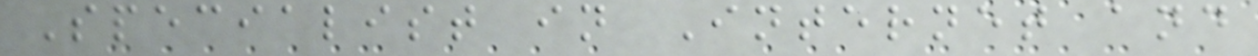Specialist in Internet and
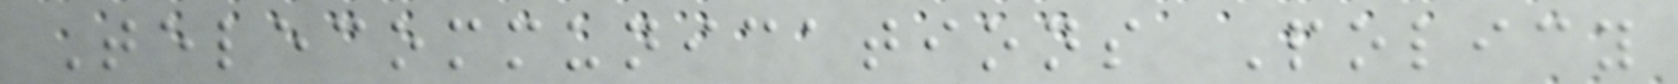Telecommunications Policy
